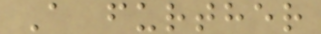A further
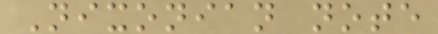Nixonian note
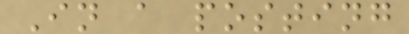In a posting
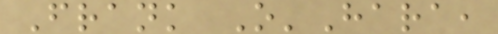Frank O'Hara,
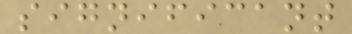significant
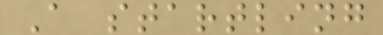A startling
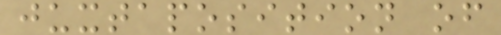juxtaposition of
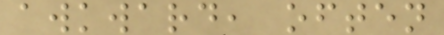awkward, often
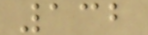132
